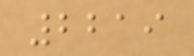2219
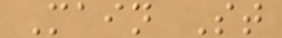Main St
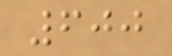600
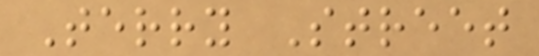Terry Street
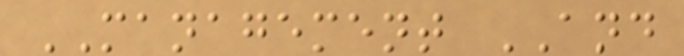MANAGEMENT AND
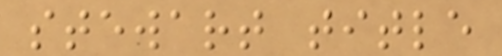stewart title
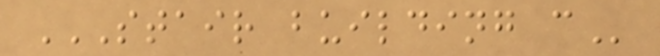STAIR BUILDING C
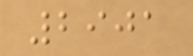2901
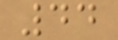44
